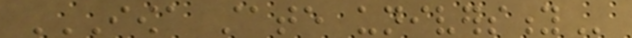IOWA STATE UNIVERSITY
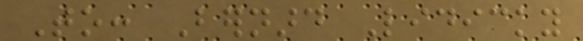To: Bernard Lidicky
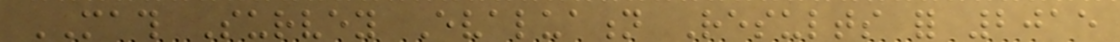MATH Survey Evaluation Results for 2015
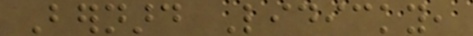Bernard Lidicky,
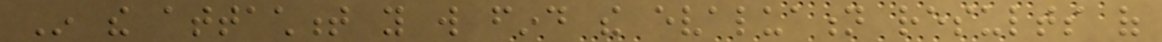In the attachment you will find the evaluation results of
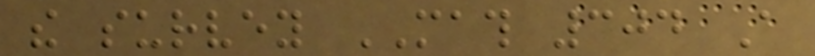the survey MATH 304 A
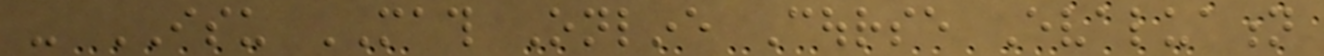- ISU MATH Online Course Evaluation
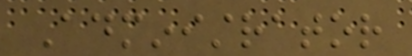Administrator
